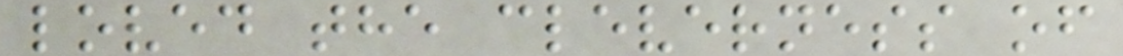loved the cleverness of
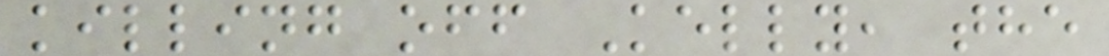killing off Kelly, the
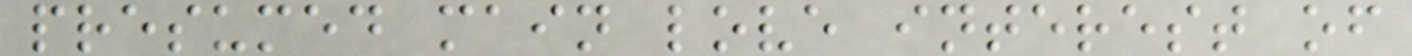presumed main love interest of
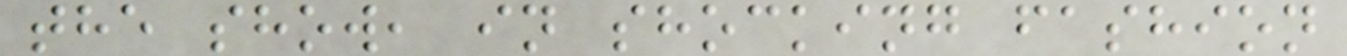the show, in shocking fashion
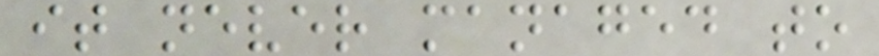it never managed to
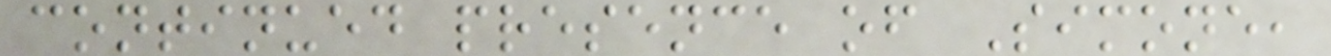continued presence of Simone,
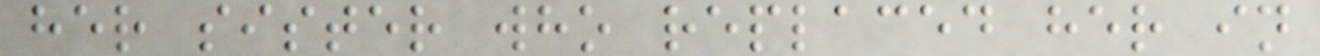her sister who replaced her in
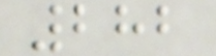282
